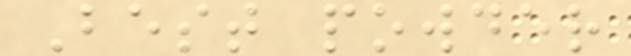Best powder
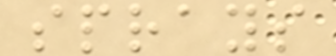sprays
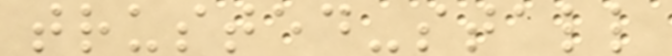trusted-stall
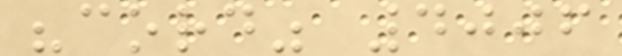"cord" 4006
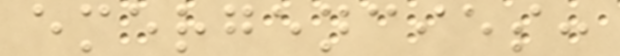emergencies:
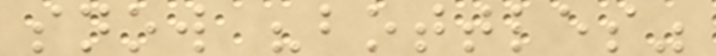snow "bottles"
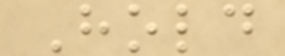Hold
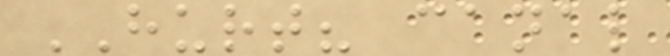HURT? canal
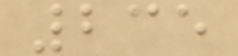235
